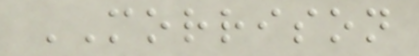MORRISON
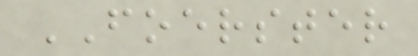FOERSTER
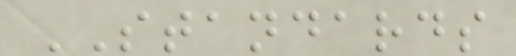STANDARDS
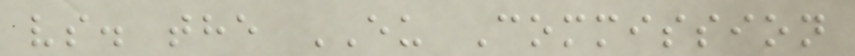vs. the EU Commission
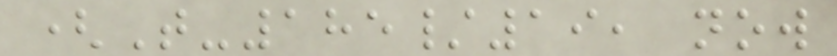(T-185/19, now
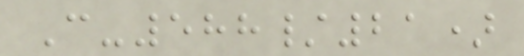C-588/21)
